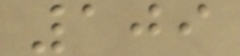109
